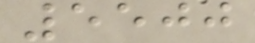5500
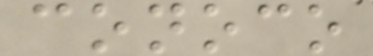conoco
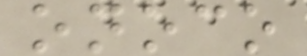onoco
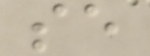se
